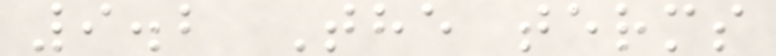9.2 The terms
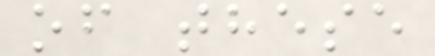of these
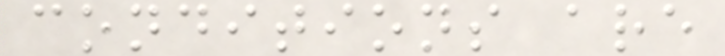conditions are
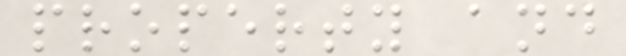property and
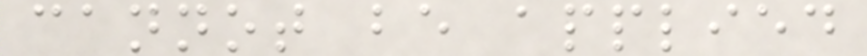cannot be applied
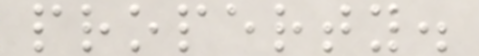property.
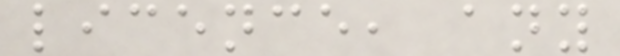licence, any
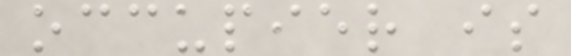occupier is
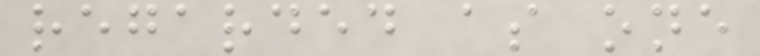regarded as one
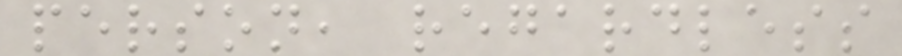person, regardless
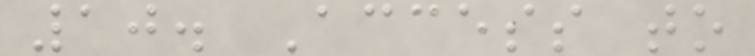10. Access to
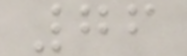76
